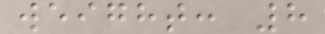weight: 8
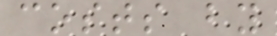costs by
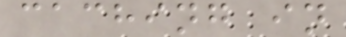caching in
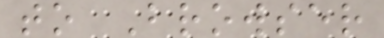to Browser
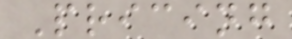Pricing
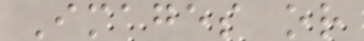Images or
